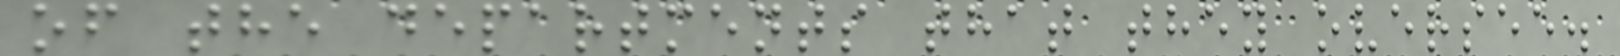of the departments that they oversee.
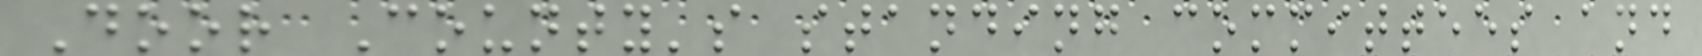Door County's standing committees and
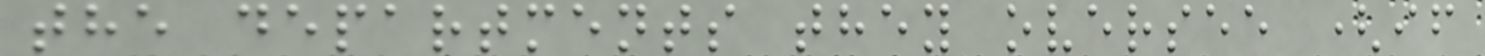the departments they oversee (if
